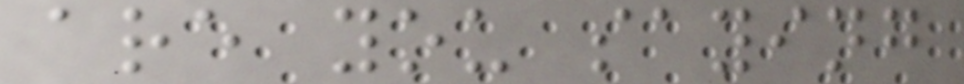are you saying
